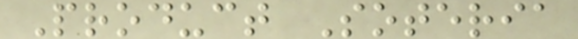Product Soteria
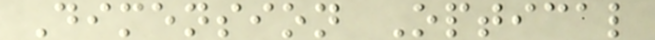Dimension Optical
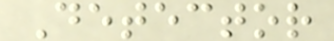Detector
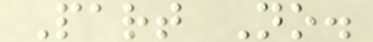Part No.
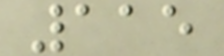115
